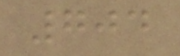704
